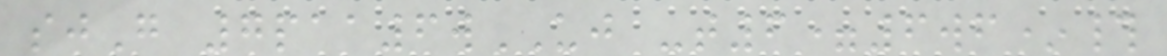sjG 7paa6wUJ -t6=6wf*#
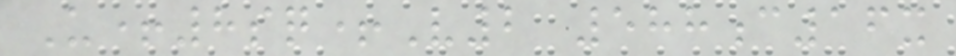U+8sq+V2 588c16x
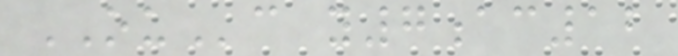OUc y7ac12
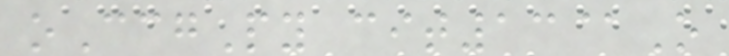oCcgPy cit13@O
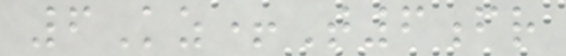6Kz+T6fr
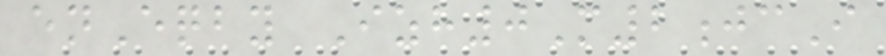enEqby Izh0M2jcI
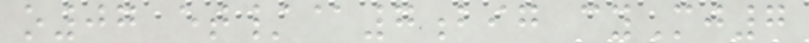o07 et/@7big cyMj7
